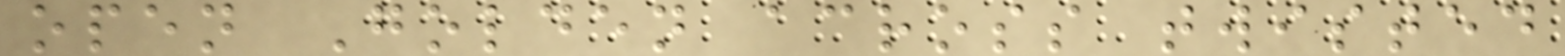open Golden across twisted
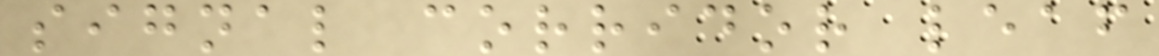signal corridor leaf
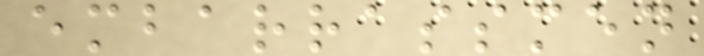embarrassmen
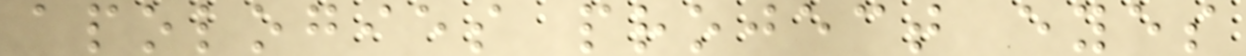apologies project eyes
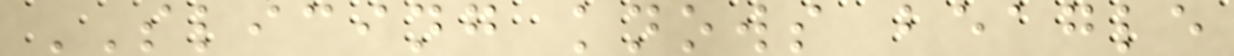SLICING knows beagle
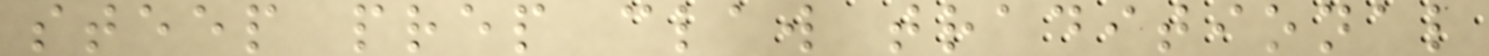steep prep claw traditional
